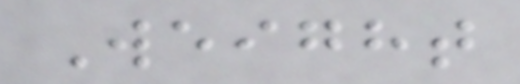Weight
